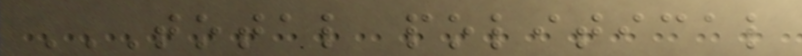TOTAL POLITICAL
